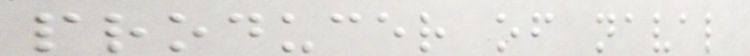producer of naval
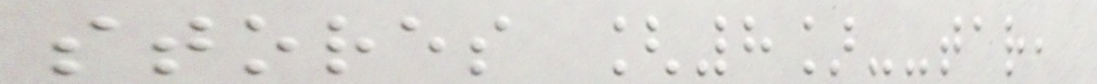stores [8]--tar,
